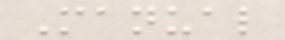Manual
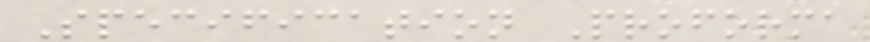Specification Proforma
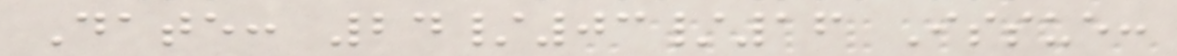Date: 24/03/16 Issue:
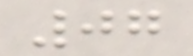07
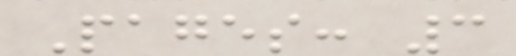Pages: 3
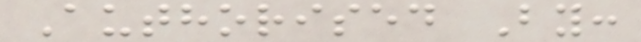Authorised By:
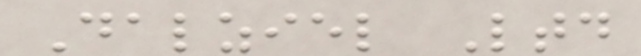Dalziel Ltd
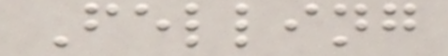Felling
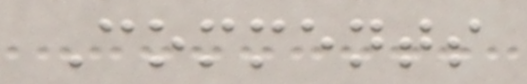Comments
